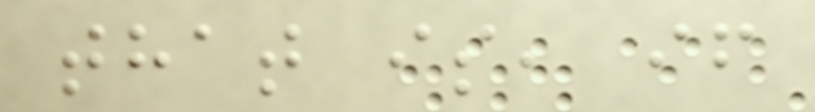that is, if
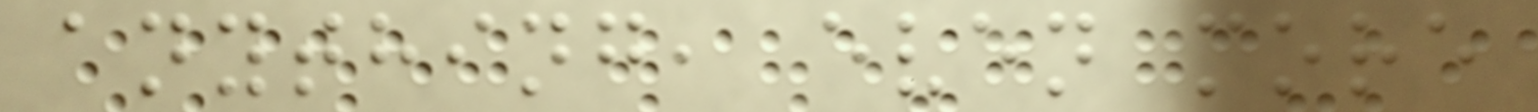anything, even more
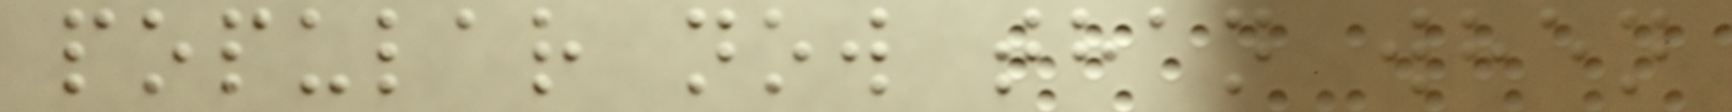popular now than when
